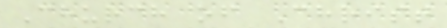Church of Christ
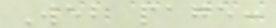Web page:
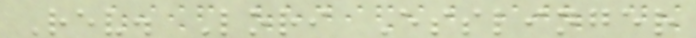Rev. Lori Esslinger
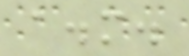a.m.
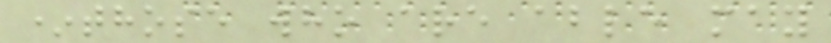*those who are able may
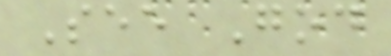See God
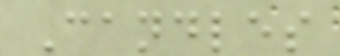Candles
